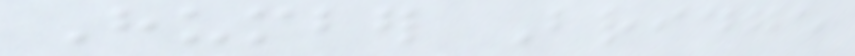Humber Bridge
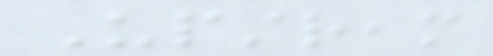Upstream
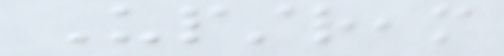Upstream
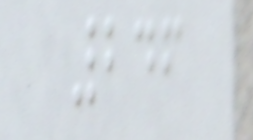246
